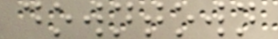downtown
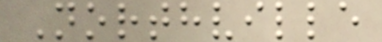Northville
